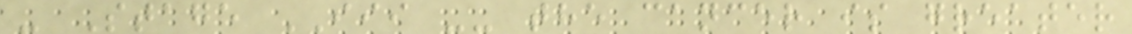- Stage III -- the cancer is greater
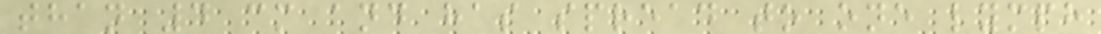than 4 cm and has spread to one lymph
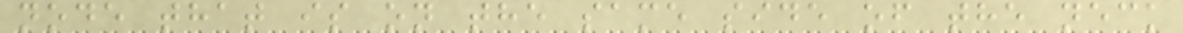node that is on the same side of the neck
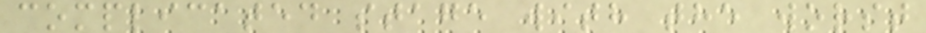complicated stage with the worst
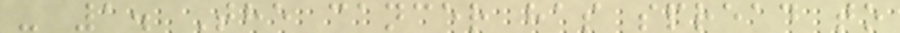- 1. The cancer has spread to
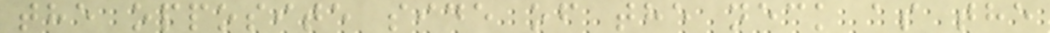the opposite side of the neck as the
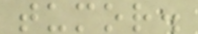tumor.
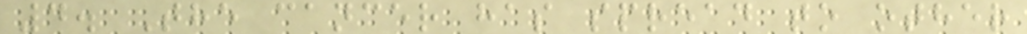4. The cancer has spread to other
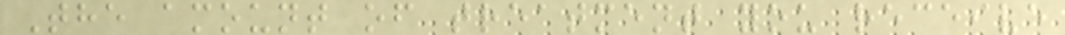The amount of treatment you receive
